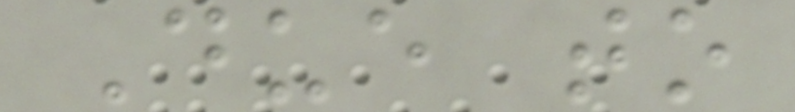Due to
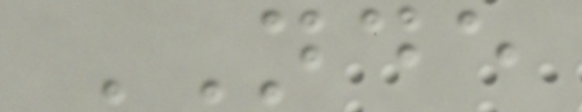NDE
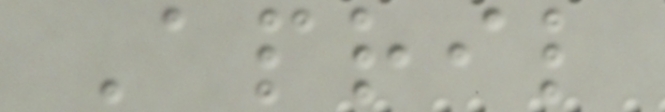April
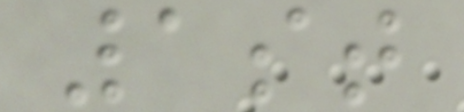1st
